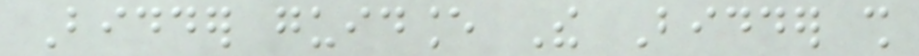Bidder guidance The Bidder shall
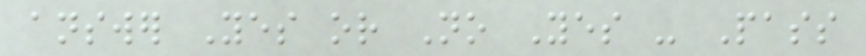answer Yes or No Yes - Pass
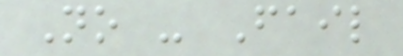No - Fail
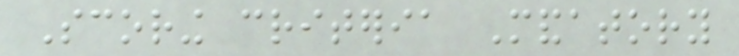Scoring criteria Mandatory
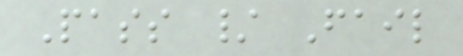Pass / Fail
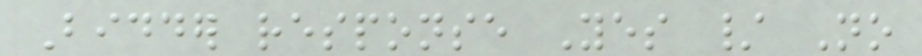Bidder response Yes / No
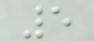5
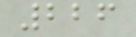226
